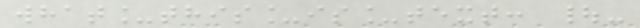what_this_is_text: |-
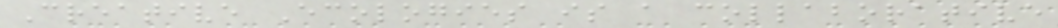Creative Ecologies is a collaborative
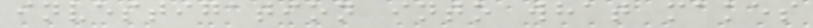investigation into what makes
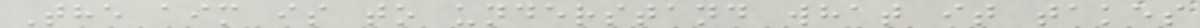The aim is to understand what it takes
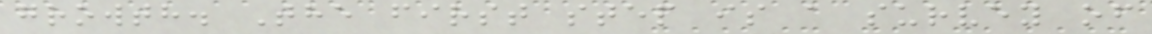growth. The first step is a survey of
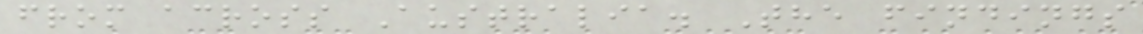from across Australia. The findings
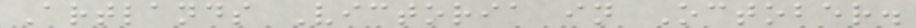Artlands Victoria in October.
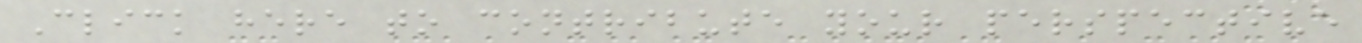Click here to contribute your perspective
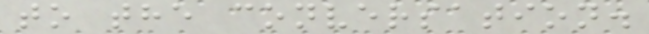to the conversation.
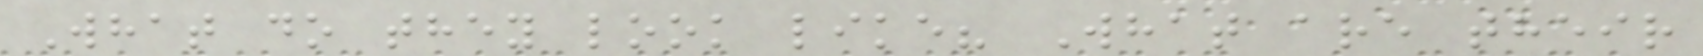What do they look like? What are their
